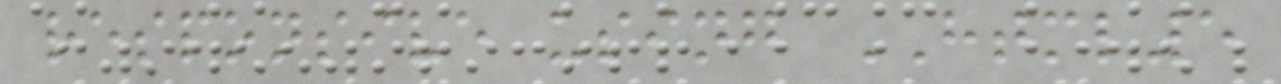responsive using HTML5
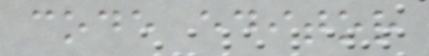code editor
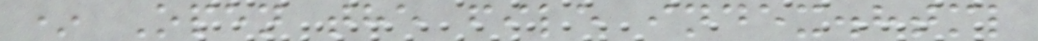* Open the file index.html
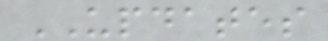UPDATES
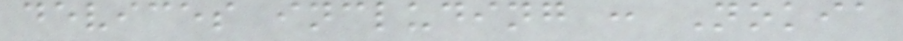devices including : Nokia
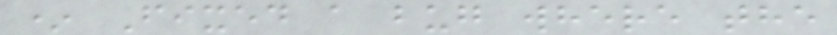* Fixed a bug where the
